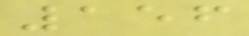156
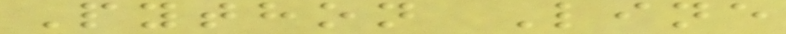Python Line
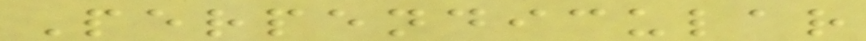Perpendicular
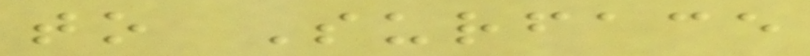to Surface
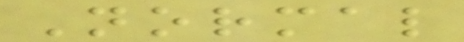Normal
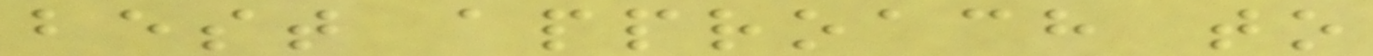best approach to
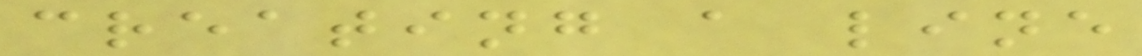creating a line
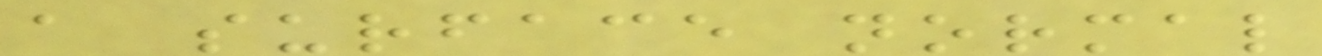a surface normal
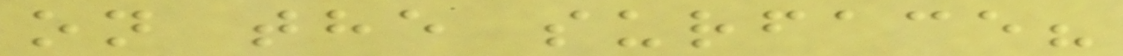on the surface?
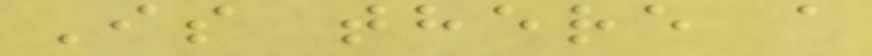Is there a
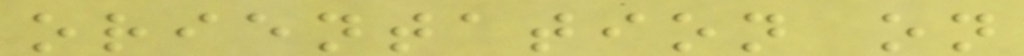orientation on
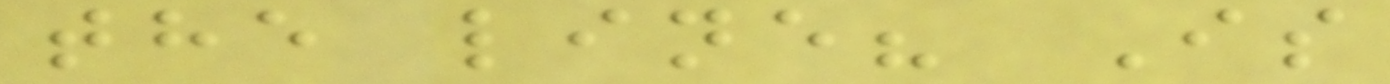the line? Is
